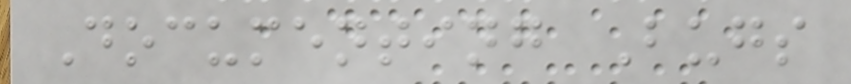Documenting Bugs
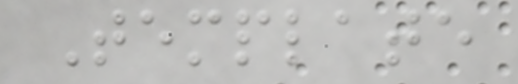Template
